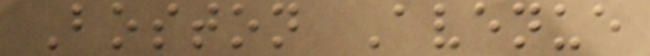Boston Avenue
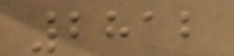2812
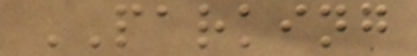PARKING
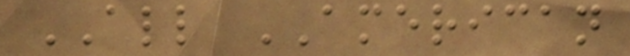ALL AMERICAN
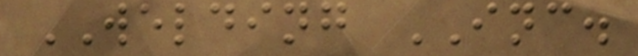WELDING INC.
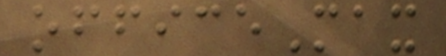officeMax
